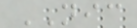NIC
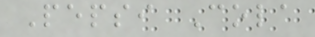Pepsi Cola
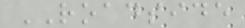ROADSIDE
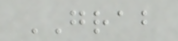GRAB
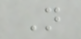N
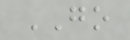GO
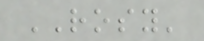ROSY'
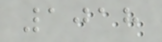1018
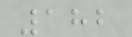182
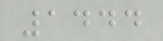1444
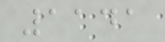1141
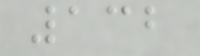132
